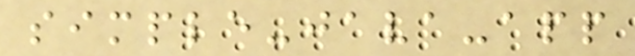simple-java-app
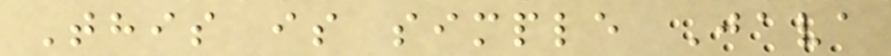This is simple Java
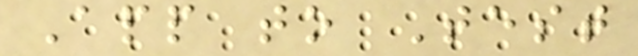App to Test
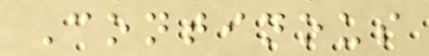Continous
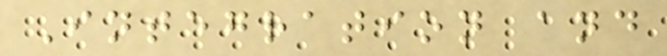Integration and
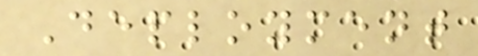Deployment
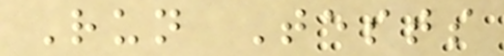Run Tests
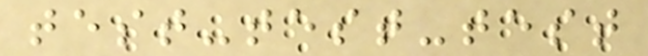test-test-test
